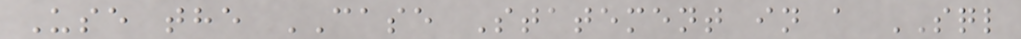Use the CASE Statement in a SQL
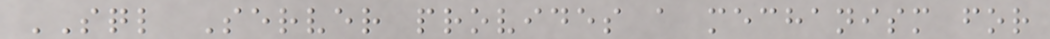SQL Server provides a mechanism for
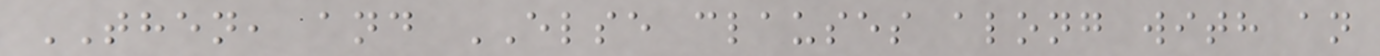THEN, and ELSE clauses along with an
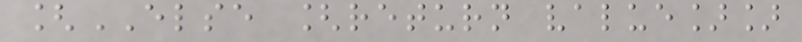[ELSE [return value]]
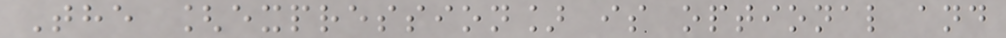The [expression] is optional and
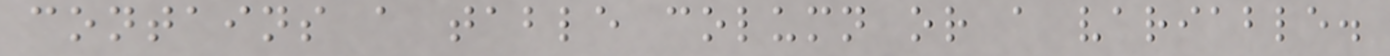contains a table column or a variable.
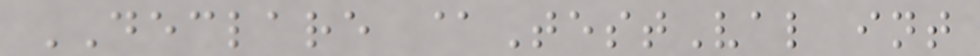DECLARE @TestVal int
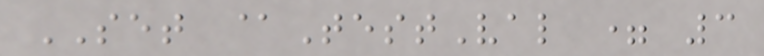SET @TestVal = 3
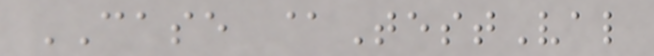CASE @TestVal
